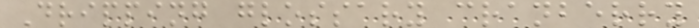Dripping glossary cranberry
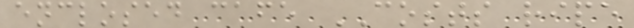enclosed cafe COSTS ripe
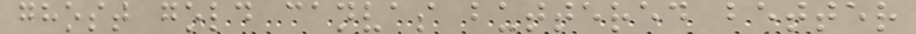ghost gold canvas buttered better
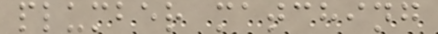plumber matching
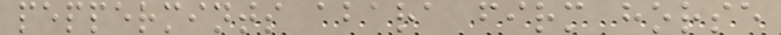peppermints abara firm horse
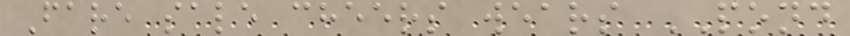Fare sale cheers wears POND
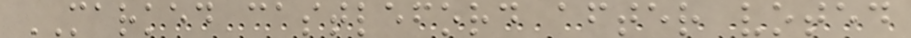MARKED castleford after voted
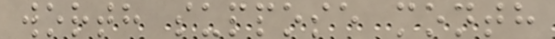worth suppose month
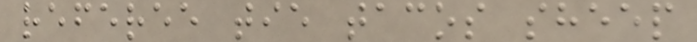referee tie tacos sheep
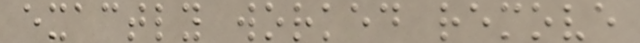exactly worked remove
